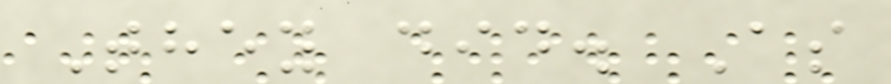They did. As
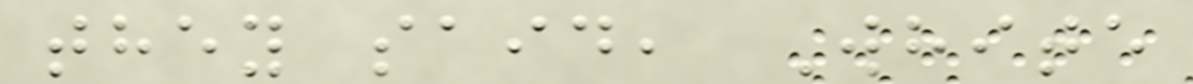they said, White
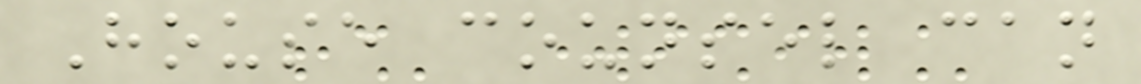House counsel can
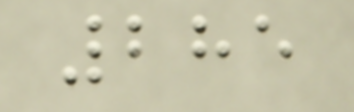285
